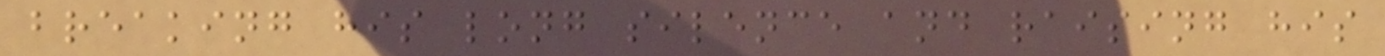breaking his long silence and raising his
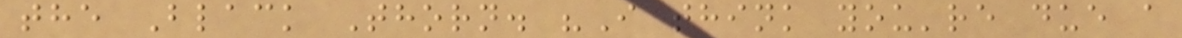the Black Thorn. "I think you're due a
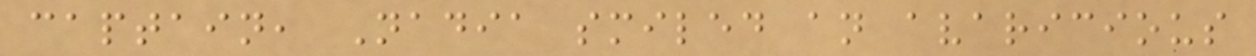captain, Nadia smiled an avaricious
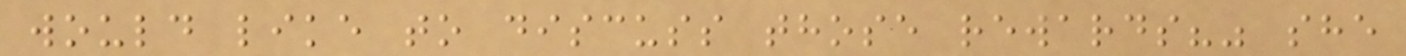would like to discuss those rewards?" she
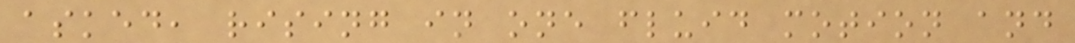asked, rising in one fluid motion and
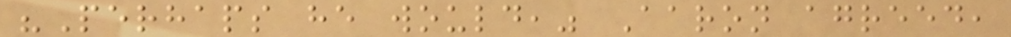"Perhaps he would," Aaron agreed,
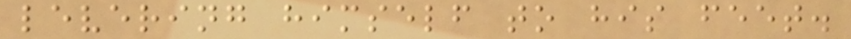levering himself to his feet.
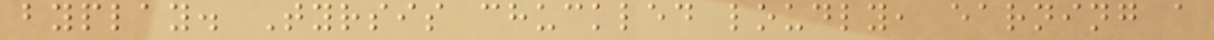byplay. Tyrsis chuckled loudly, earning a
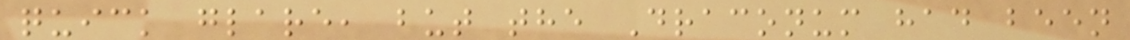quick glare, but the Draconum had been
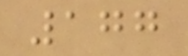177
